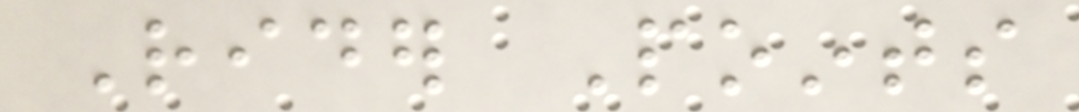Rider Points
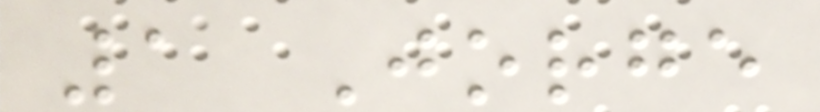1 Jorge
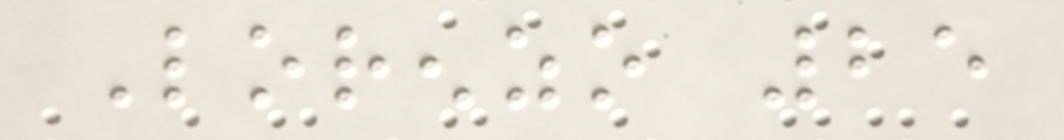Lorenzo 25
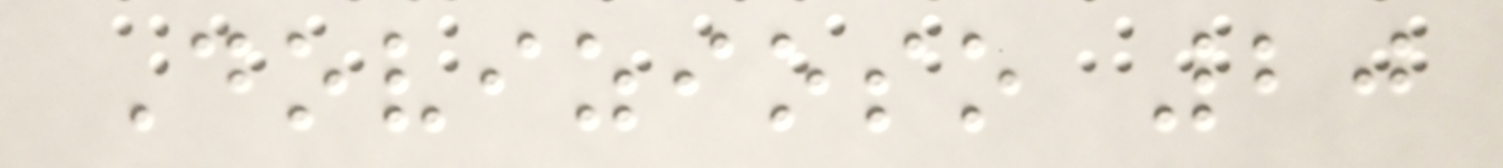Dovizioso 20
